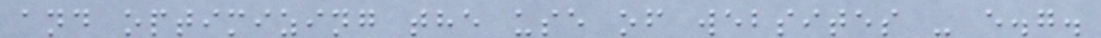and optimizing the use of websites - e.g.
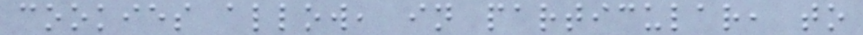cookies allow, in particular, to
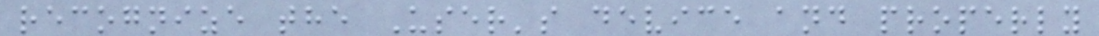recognize the User's device and properly
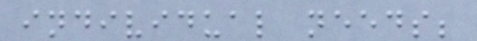individual needs;
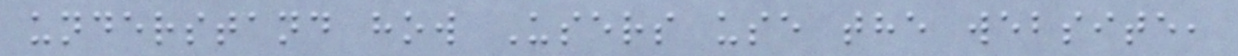understand how Users use the website,
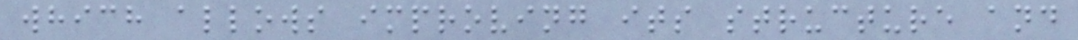which allows improving its structure and
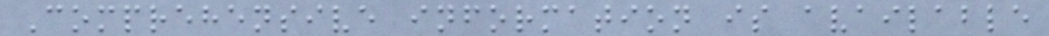Comprehensive information is available
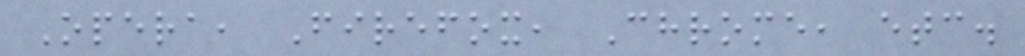Opera, Firefox, Chrome, etc.
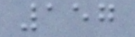157
